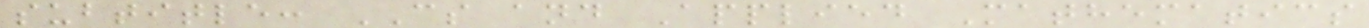subtitle: CS and Applied Mathematics
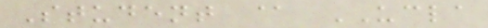Student @ UCLA
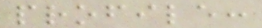profile:
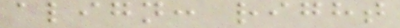align: right
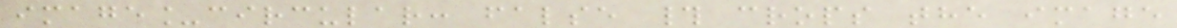image_circular: false # crops the image
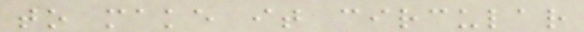to make it circular
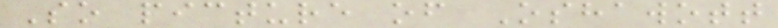So picture of Oshawott
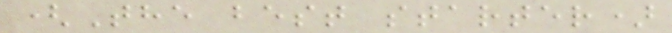(The best starter)
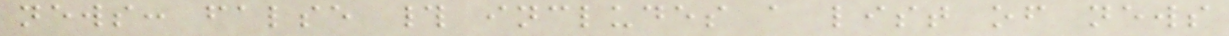news: false # includes a list of news
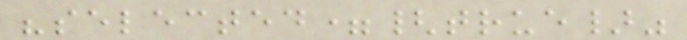"selected={true}"
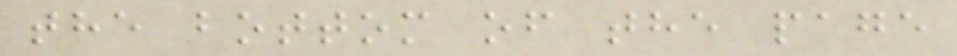the bottom of the page
